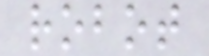robot
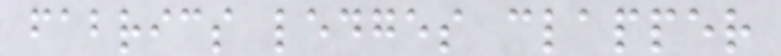fabrics ledges clapper
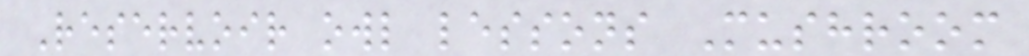Reservoir owl lessons Mushroom
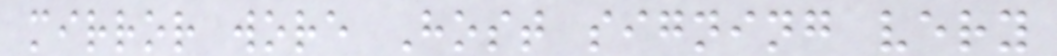mirror wore Host signing very
